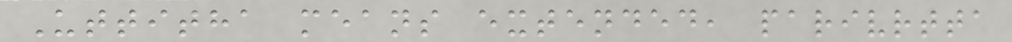Uttitha means extended, parivrtta
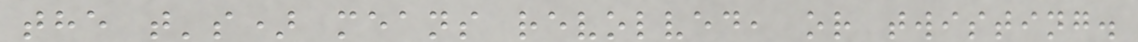the t's) means revolved, or twisting.
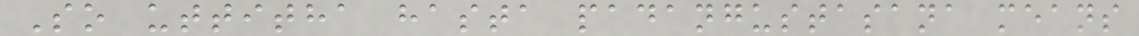So uttitha hasta padangustasana means
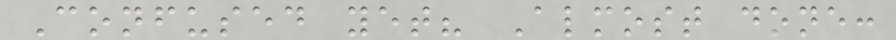Confused yet? Almost done:
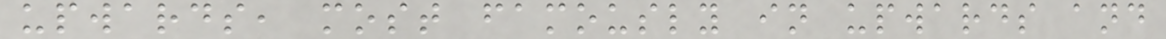upwards, most famously in upwards and
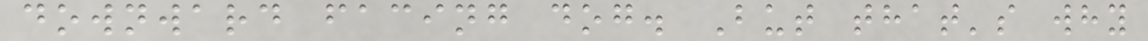downward facing dog. But that's why
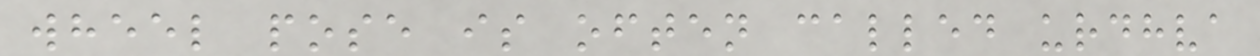wheel pose is often called urdhva
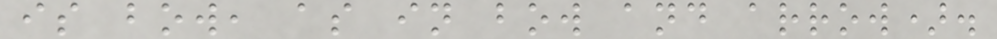is bow, as in bow and arrow).
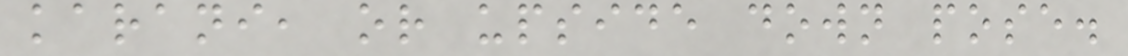karani, or upside down pose.
